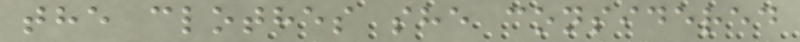the clothes she considered
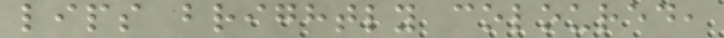lips brightly coloured,
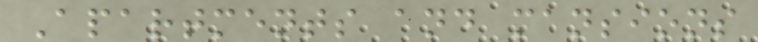Apartments and mansions
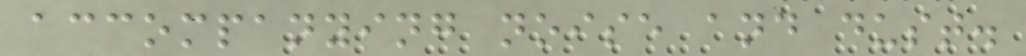accompanying noise and dust.
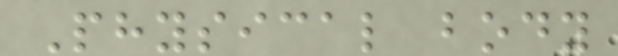Physical body
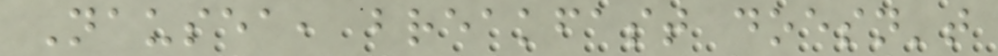Nausea, breakfast doesn't
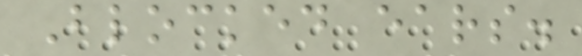Blocked ears.
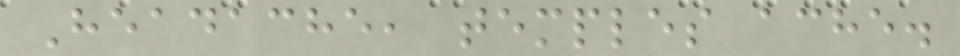Headache, temples ache.
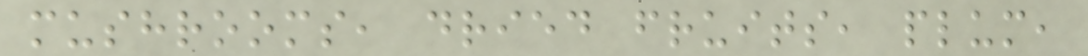mushrooms, dried fruits, plum,
